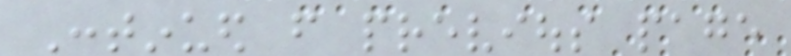Continued from previous page
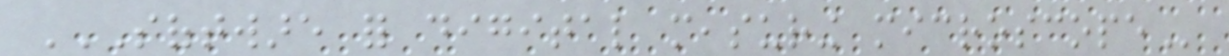SOFTWARE FOR DIGITAL MEASURING MICROSCOPE
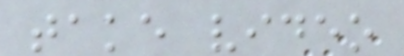take video
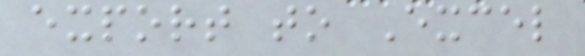export to Excel
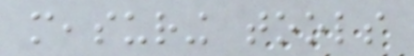measuring tools
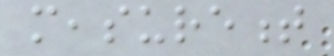measurement
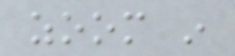zoom in
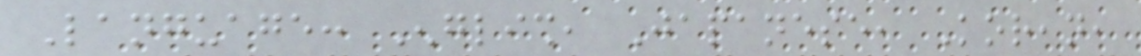Language: English, Japanese, Korean,
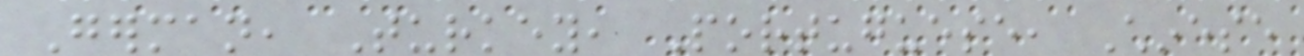German, Turkey, Portuguese, Chinese
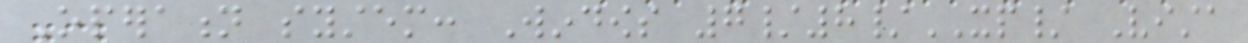Operation system: Windows 7/8/XP/ Vista
